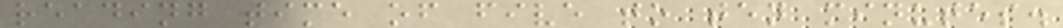reading time of five to ten minutes.
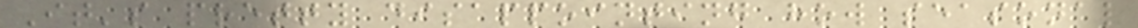It's pretty disappointing how seasonal
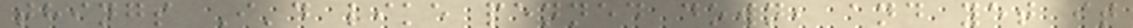things I'd like penned down, and yet it
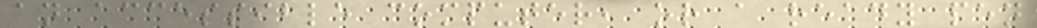an accessible computer, or a ready pen
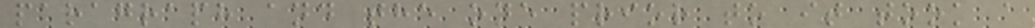paragraph and the one prior to it took a
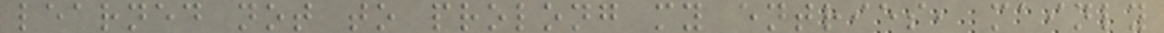learned not to prolong my entries, mainly
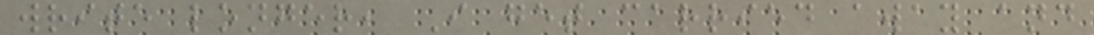write longer, I get carried away and
